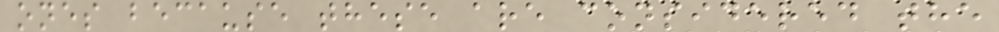ones because these are considered the
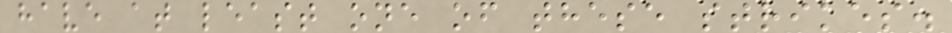have at least one of these strikes.
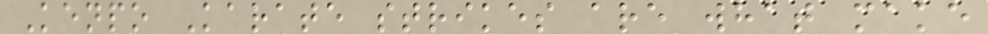Kenpo Karate strikes are what make
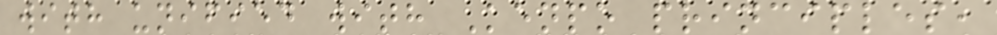with unified with Kenpo principles,
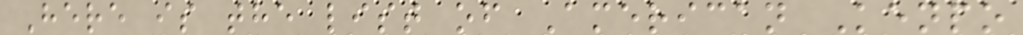Here is the list of American Kenpo
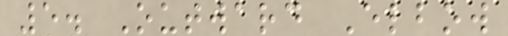5. Outward Elbow
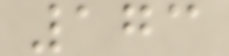173
